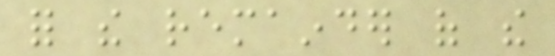for the remainder of the
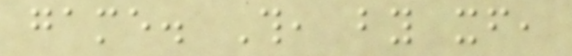game. This, by itself,
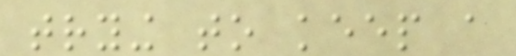trying to keep a
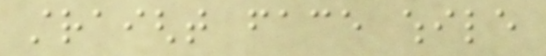straight face while
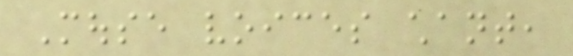Mouse voices chant,
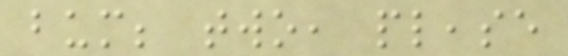bum; two, please
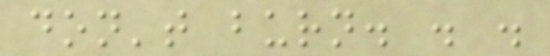don't burn. . .
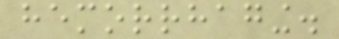hemorrhaging.
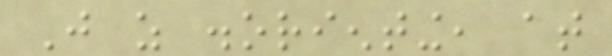Just as disorienting, at
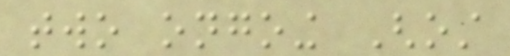two ongoing Ghost
